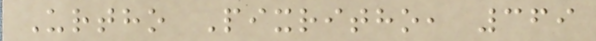Urtho Pixritho, 369
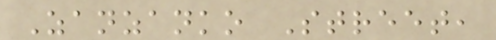Zanzanko Street,
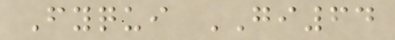Fyqui GI64
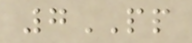7PP
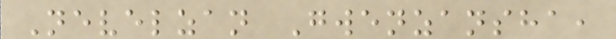Nevelzan Gwenzansha,
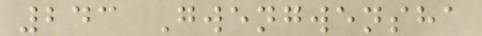243 Gwengwensha
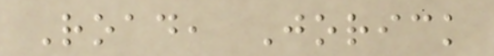Road, Jorick
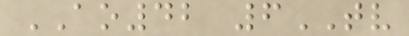AO42 6TV
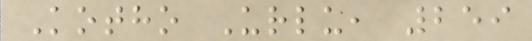Kotho Urlu, 259
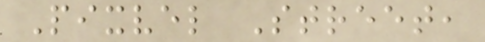Pixvel Street,
